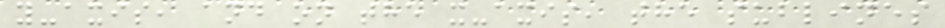y-axis, and on the x-axis, the sublines
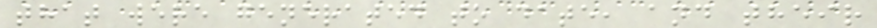that were generated to date, and their
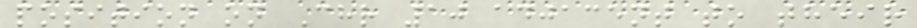position on Chr 10 adjacent to their
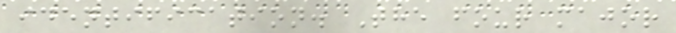identification. The four major
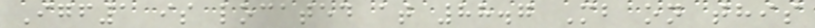Igf1 is located at 88.7 Mb on this
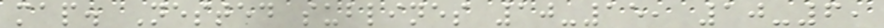map. Nested sublines 10-15, 10-6,
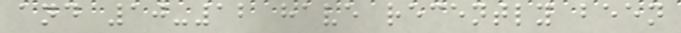and 10-12 have recently been
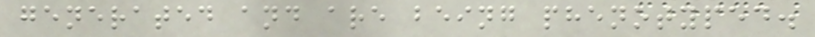generated and are being phenotyped.
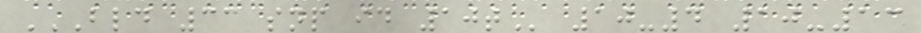BLD 33 SNP ID 10T 10-4 10-13
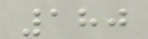180
